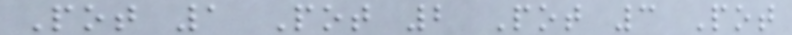Pot 1 Pot 2 Pot 3 Pot
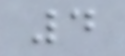4
